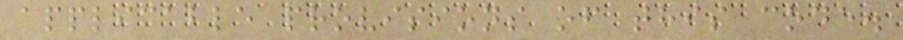applicable provisions of this code.
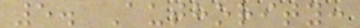5. Authority:
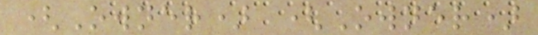(Owner) (Owner)
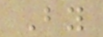By
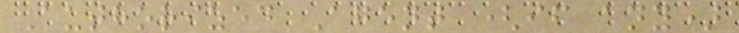Authorized Agent (if any)
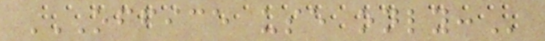OFFICE USE ONLY:
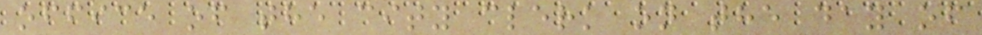office of the city clerk on the day of
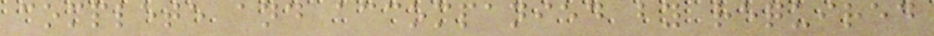complete and accompanied by required
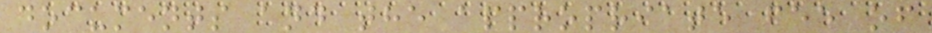documents and the appropriate fee of
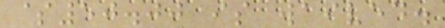$50.00 is waived.
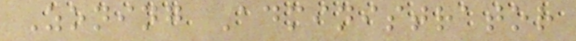Zoning Administrator
